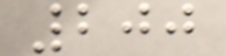200
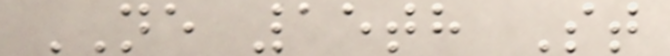NE 15th St
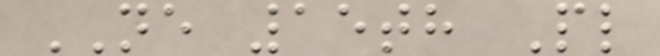NE 15th Pl
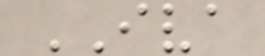IVA
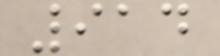914
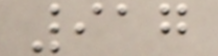917
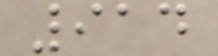914
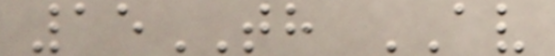15TH AV
